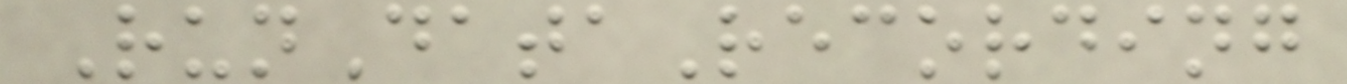RunDataRecording
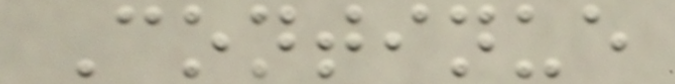Continue
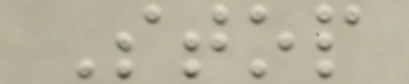Stop
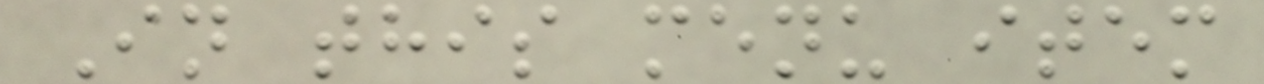In this menu item
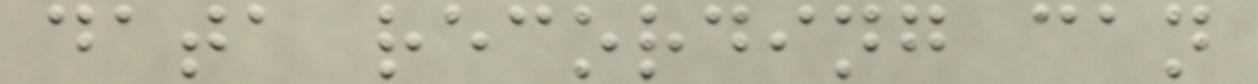data recording can
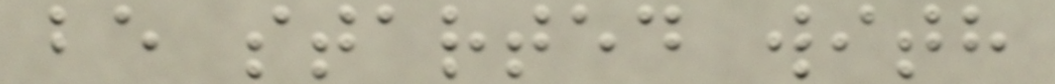be started with
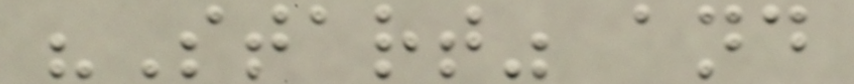"Start" and
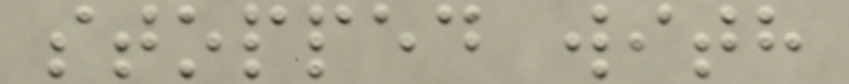stopped with
